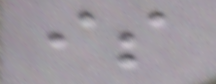is
